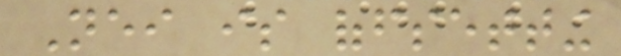Neither is offsetting
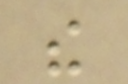the
